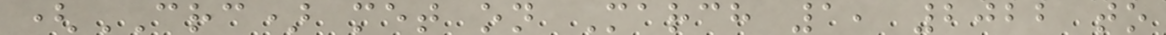(CRC) met on March 1, 2022 to
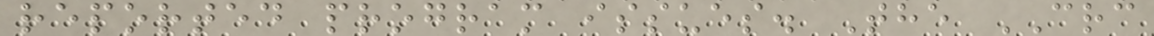reported program issues. The CRC
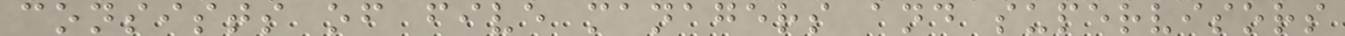consists of five managers and supervisors
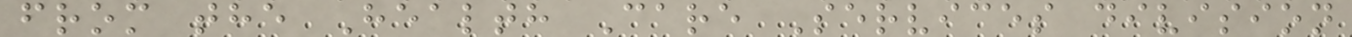from the Health Care Services division
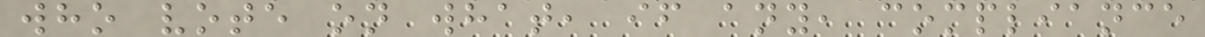who vote on what, if any, compliance
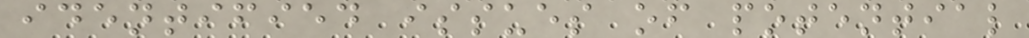identified issues of potential
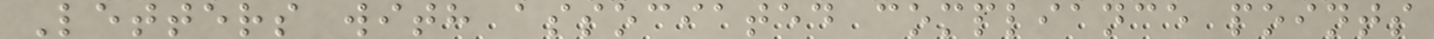Letters with associated compliance points
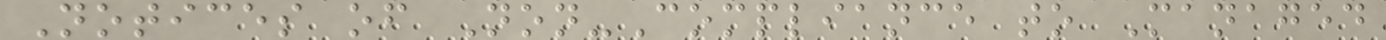Notices of Non-Compliance to Managed
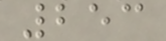253
